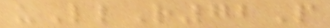uLlR72P
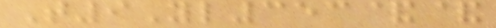T9Yl353&&
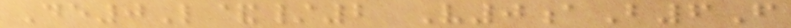De0L&/2 V0aB6F
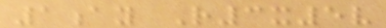1ay R3x5v
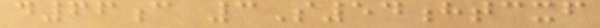d66c 3S54htcxf
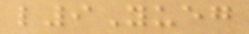l9Yueg
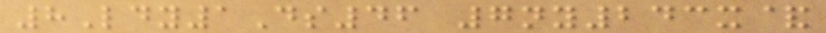8Ldy1Ds46 7ny243x&
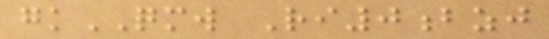gkQMW Ri0bzj
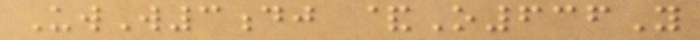UwW3dj &O636Y
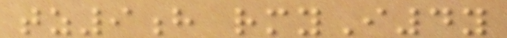tz9h rmyI4y
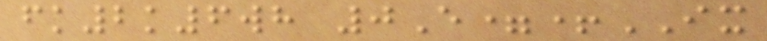fk2k6wh 0E=+IX
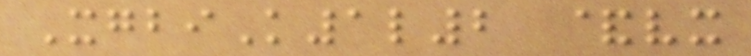XgbiK1l2 &vx
